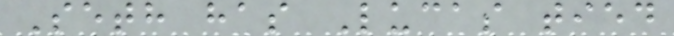Seth has Lucas tied
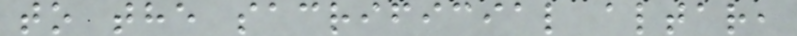to the sacrificial altar,
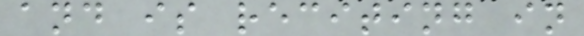and is reciting in
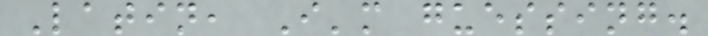Latin, I'm guessing.
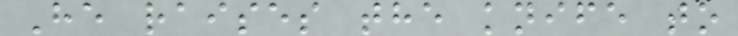He raises the knife to
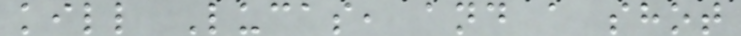kill Lucas, and a shot
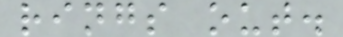rings out.
